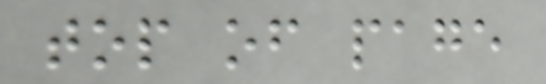top of page
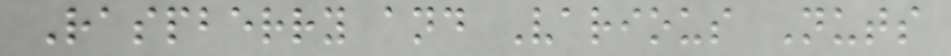Raspberry and Various Nuts
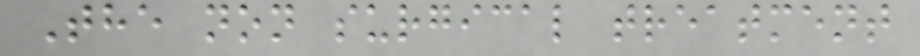The non surgical treatment
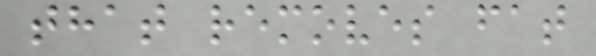that removes fat
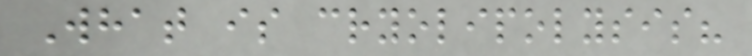What is cryolipolysis?
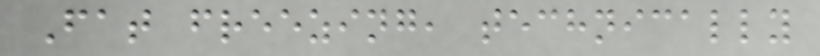Fat freezing, technically
